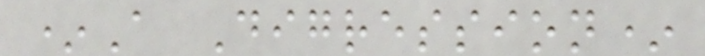*A Digression*
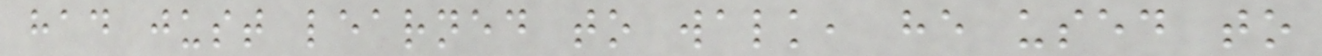had just learned to walk, he used to
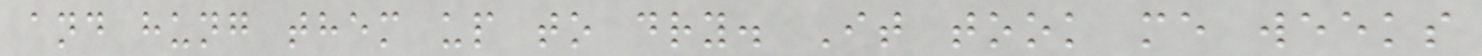and hung them up to dry. It took me weeks
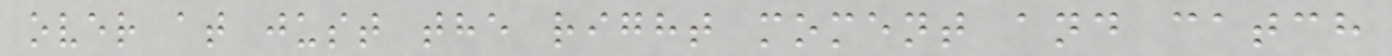over at just the right moment and catch
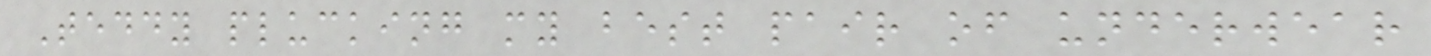Teddy plucking my best pair of underwear
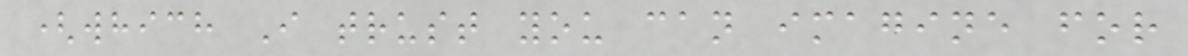(which I trust you can imagine for
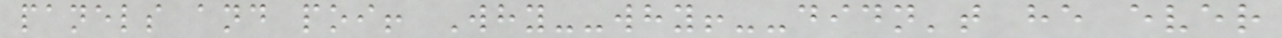panels and poi! Why--why!--didn't he ever
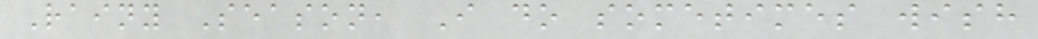Rainy Season, I do sometimes wish
